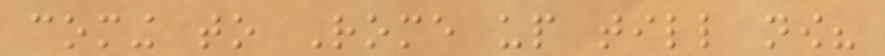coming to Rome up till now?
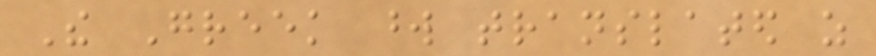The Greek word translated as
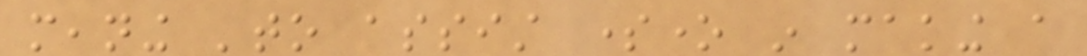meaning 'to assist someone in making a
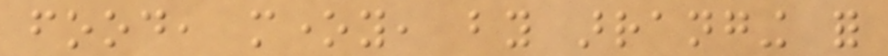food, money, by arranging for
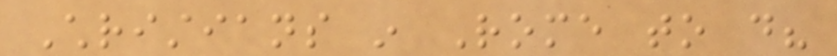Christians in Rome to do?
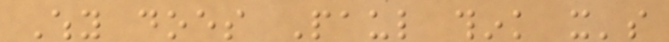Why does Paul think it's
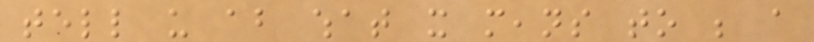tell us about what it means to be a
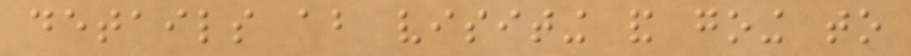details about visiting and going to
